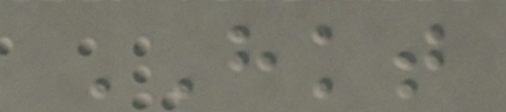HKT
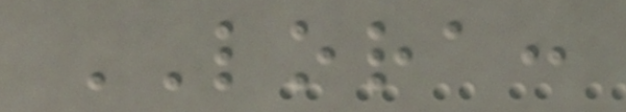LORA:
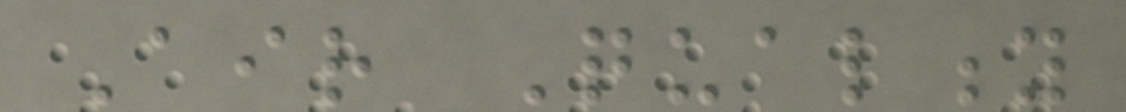Air Quality
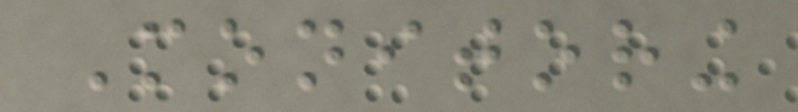Monitoring
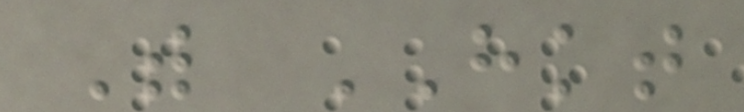With HKT
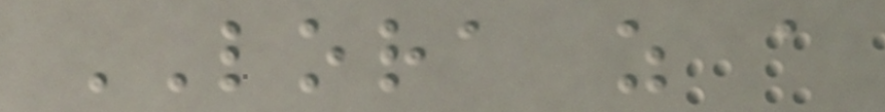LORA as a
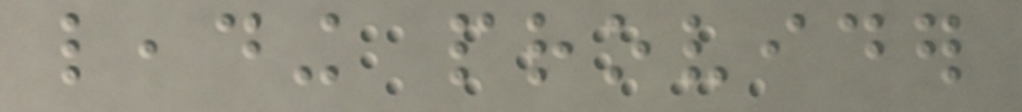leading provider
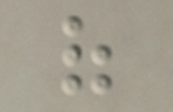of
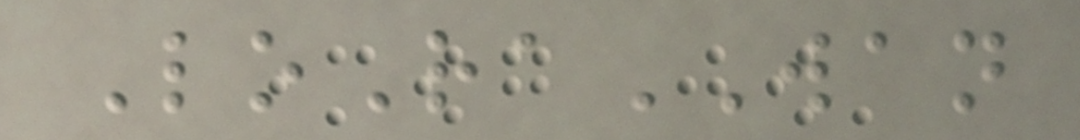LoRaWAN
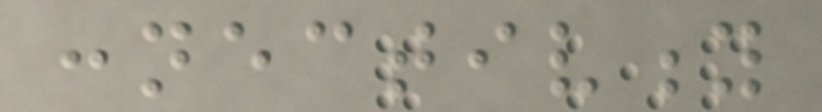connectivity
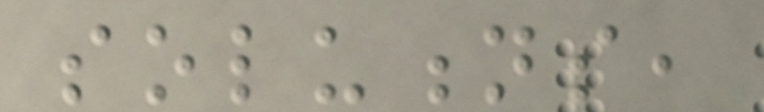solutions,
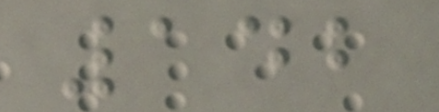142
